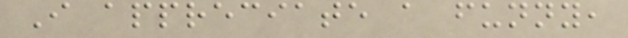I appreciate a funny,
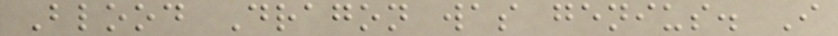Blood Dragon was genius. I
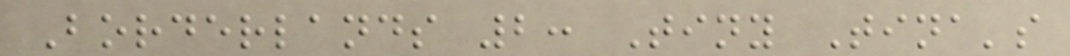Borderlands 2: Tiny Tina's
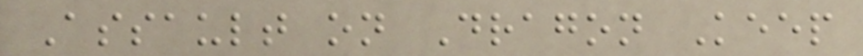Assault on Dragon Keep
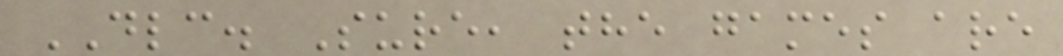DLC. Sure, the games are
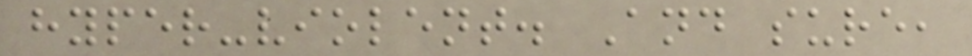hyper-violent. And sure,
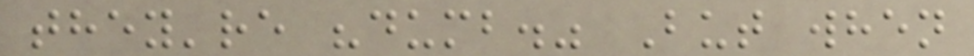they're "dumb." But when
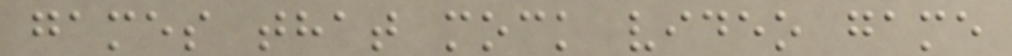games that mock video game
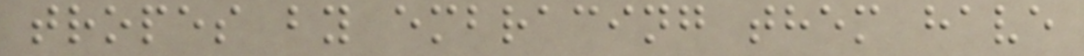tropes by embracing them have
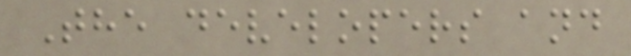The developers and
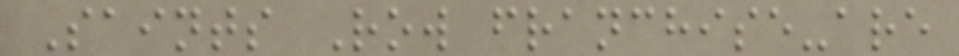Saints Row franchise-are
